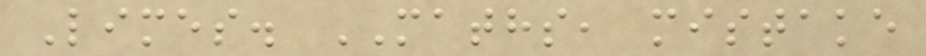Limes. MATHS, mistake
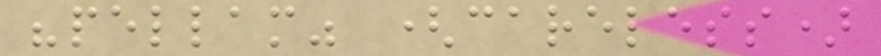"pellam" (careless)
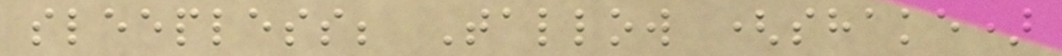sleepless; Tallow (shake)
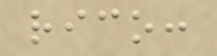rico:
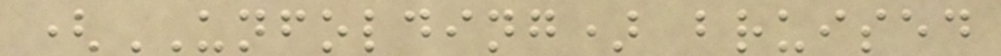(UNFOLDING) bruised
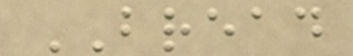BREAD
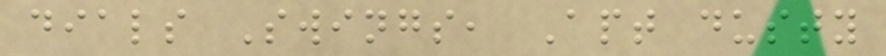dials Swings, Apt dusty
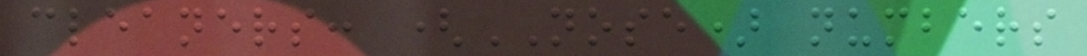cleaners: (NOSE) numbers
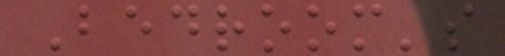Bedroom's
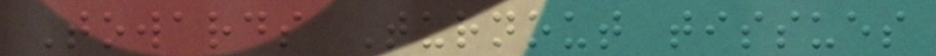Towards Turnout tissues
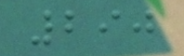290
